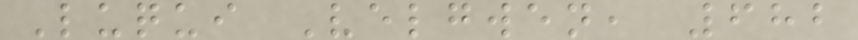Luqui Velgwen, 682
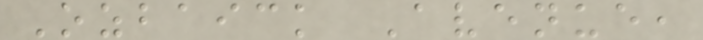Ozbaick Avenue,
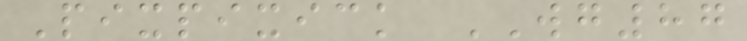Pixpixick WG87
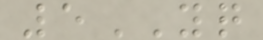5YQ
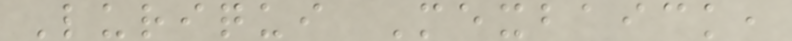Luriqui Mexbaick,
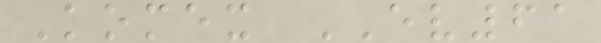Komex EV61
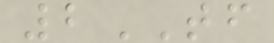2TF
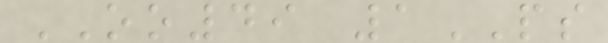OO49 1PS
